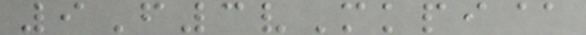9F3vMkpi@
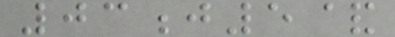03j5&
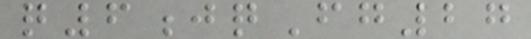q6jqFg27
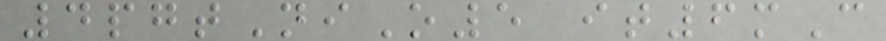4pgtNiO5 it6mC
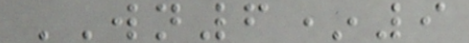WN6*9
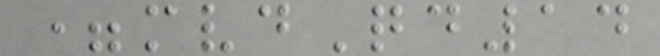=mvdQd14
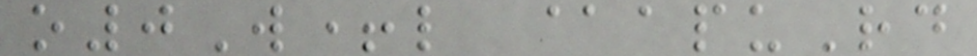o0W+l @apuRd
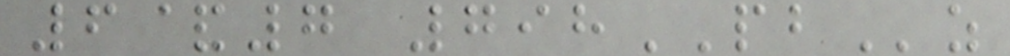6&7 798PBz
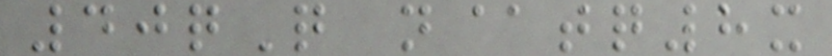40qQ n@tq8x
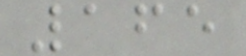165
